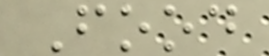Food
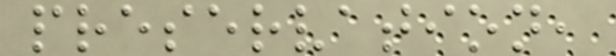preservation,
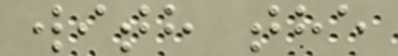with the
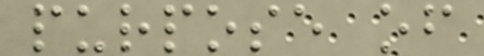purpose of
